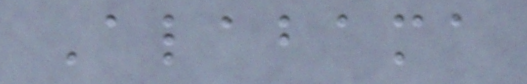Alabama
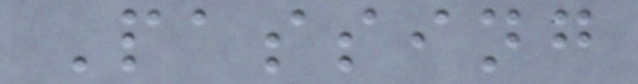Passing
